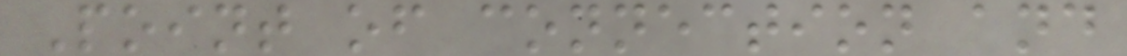Point of connection and
